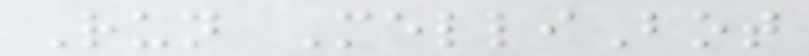Run MelliBot
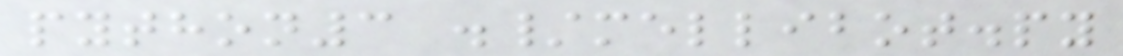python3 ./mellibot.py
